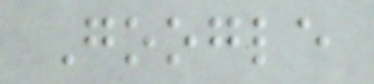Google
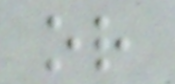or
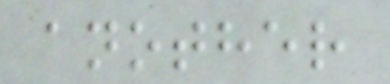another
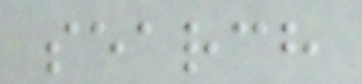search
